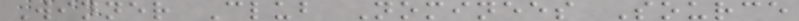Winner Club Nominees Source
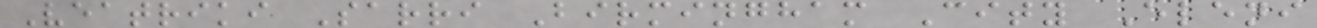Veatriki Sarri Birmingham City Eleni
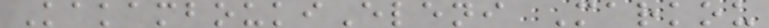KakamboukiEleni Markou
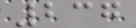237
